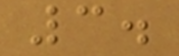3.
